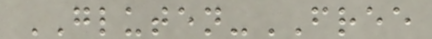GLUTEN-FREE
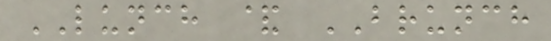LUNCH & BRUNCH
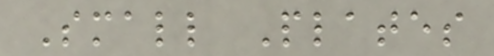Small Plates
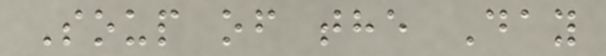Soup of the Day
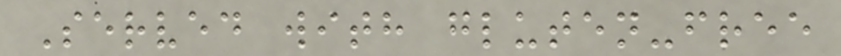Served with gluten-free
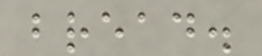bread.
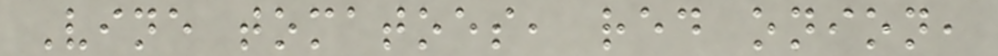Vine tomatoes, red onion,
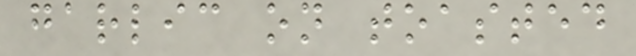garlic on toasted
